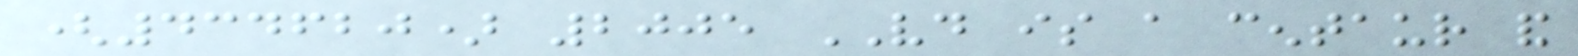(434620) 2005 VD is a centaur and
